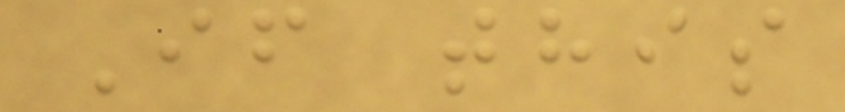If this
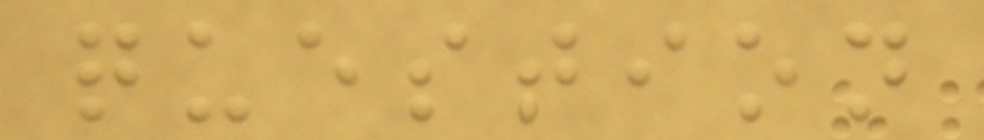question
